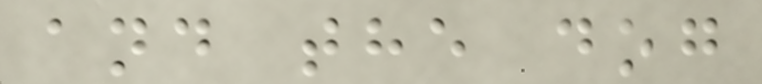and the dog
